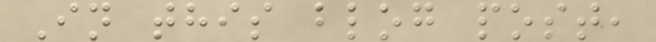In this blog post,
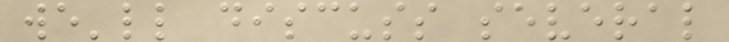we'll discuss several
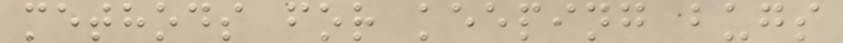methods for keeping bugs
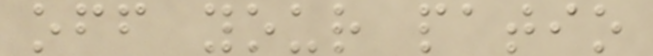off your patio
